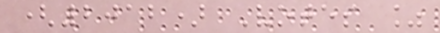(2012) Votes %
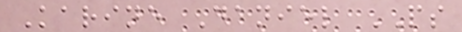Karine Daniel PS
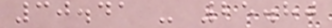30.41 - 25.80
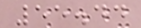55.44
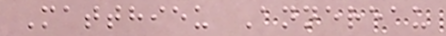Matthieu Annereau
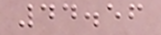44.56
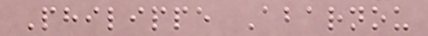Philippe Abarnou
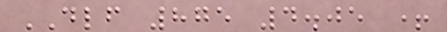DLF 875 4.05 +
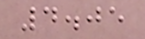4.05
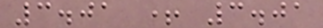3.01 + 3.01
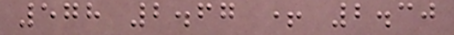578 2.67 + 2.30
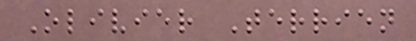Olivier Terrien
